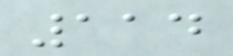114
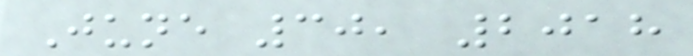June 30, 2018
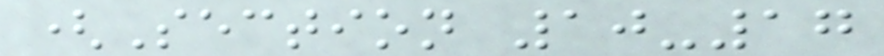(Section 10-17
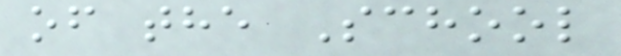of the School
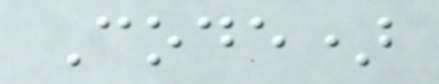Code)
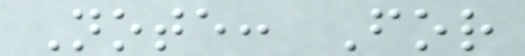Note: For
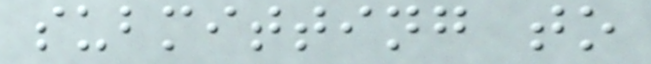submitting to
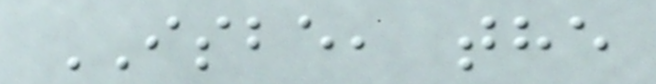ISBE, the
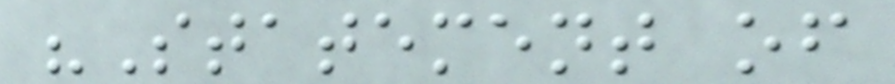"Statement of
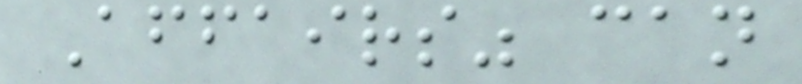Affairs" can
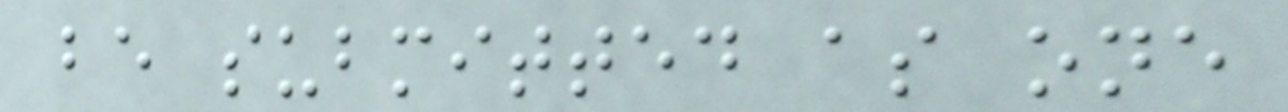be submitted as one
